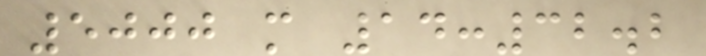5000 m 14:32.2
